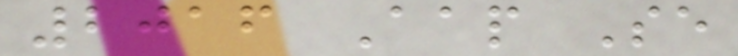2016 Aap Se
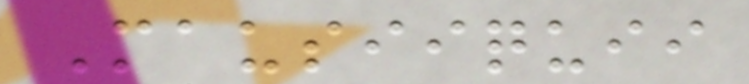Mausiiquii
